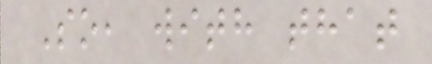So, with that
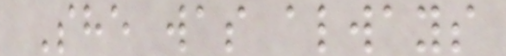She was always
